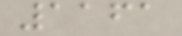1161
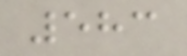583
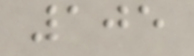105
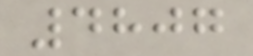4807
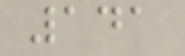141
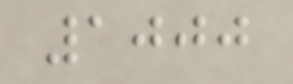1000
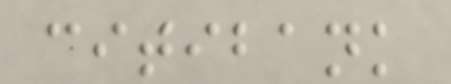citibank
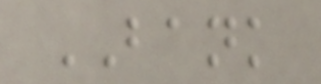BANK
